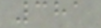381
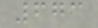673
